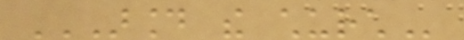AROUND THE CHURCH
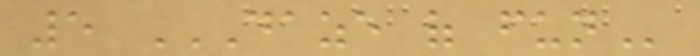5 DAZE OF FUN
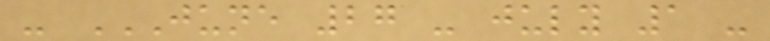- JUNE 27 - JULY 1 -
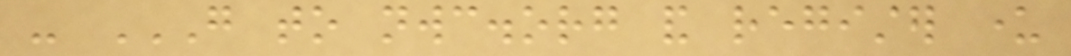- GO TO NWC.ORG AND REGISTER UNDER
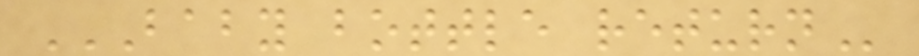BABY BOTTLE RETURN
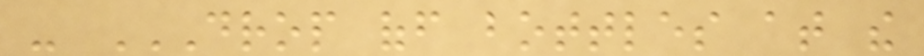- DROP OFF BOTTLES AT THE
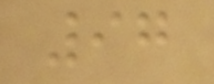97
